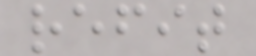refit
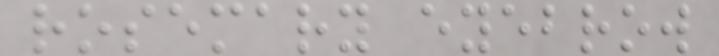rosemary eyebrow
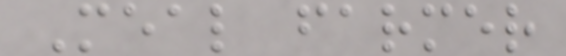Meal farmer
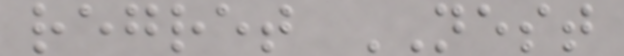regret NEST
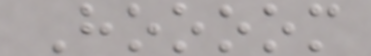Hoooom
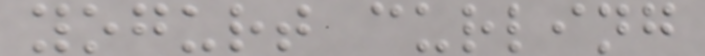yogurt curling
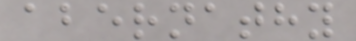abernathy
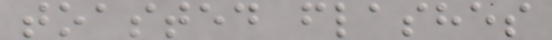toasted flashes
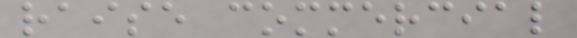raise commercial
